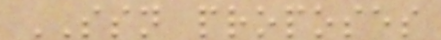SSN proposes
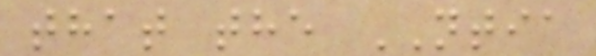that the NTIA
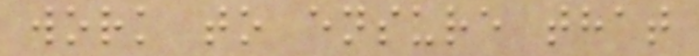work to ensure that
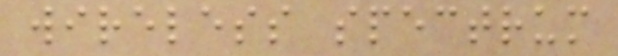wireless spectrum
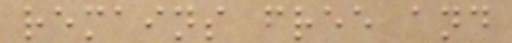remains free and
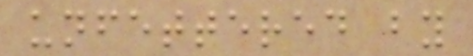unfettered by
